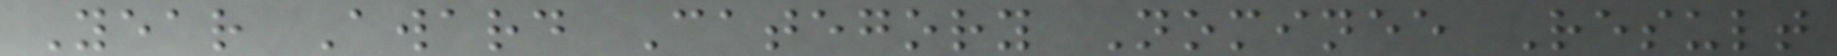Year Award Category Nominee Result
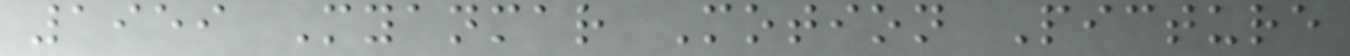1959 Myanmar Motion Picture
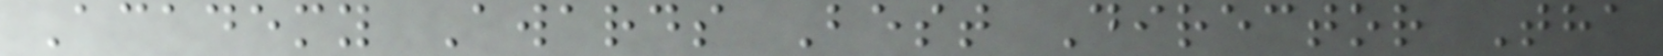Academy Awards Best Director Tha
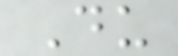Du
